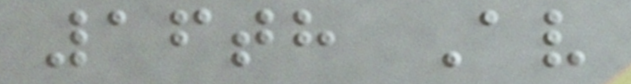16th Av
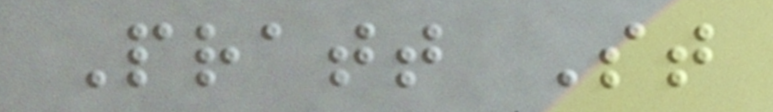Pratt St
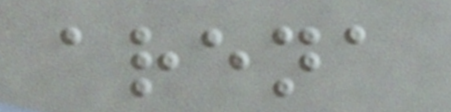arena
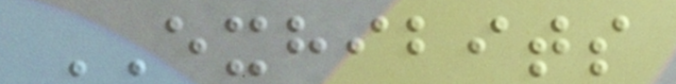EXHIBITS
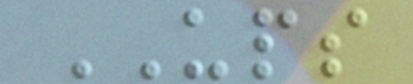UPS
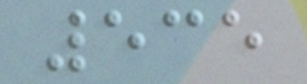535
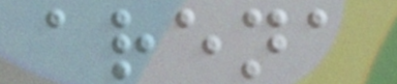arena
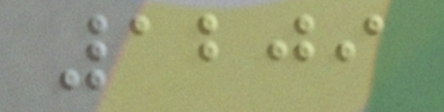1209
